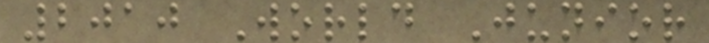2010 World Junior
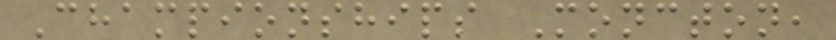Championships Moncton,
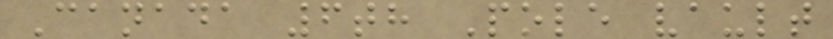Canada 6th Pole vault
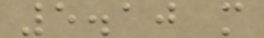5.10 m
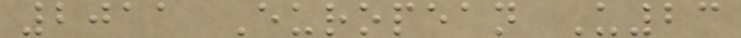2011 European U23
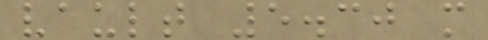vault 5.30 m
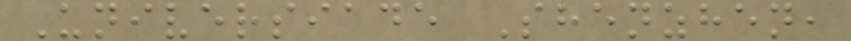Universiade Shenzhen,
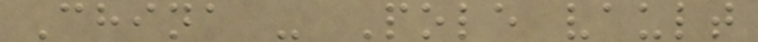China - Pole vault
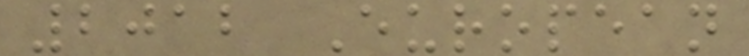2012 European
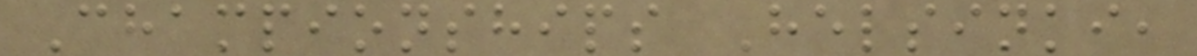Championships Helsinki,
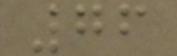76
